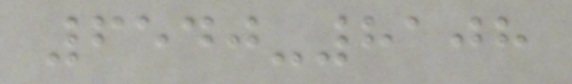6540-8108
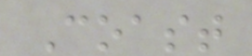Coast
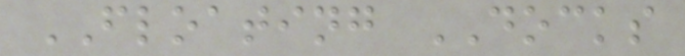FLOATING DOCKS
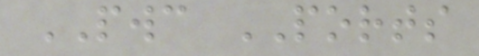PWC PORTS
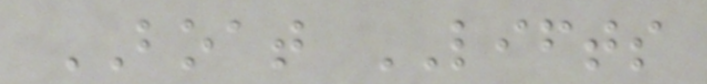BOAT LIFTS
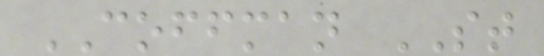COFFMAN ST
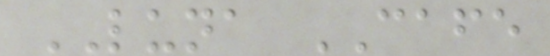LUNA CAFE
